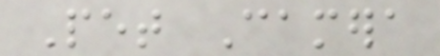Pet Camera
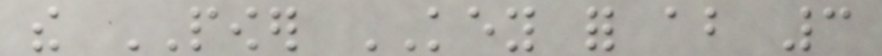the POWER KEY for about 3
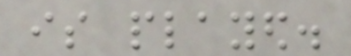is played.
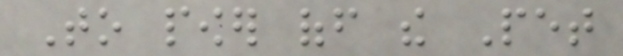To power off the Pet
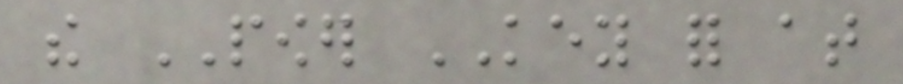the POWER KEY for at
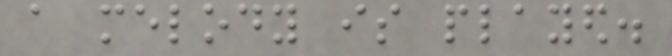a melody is played.
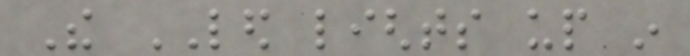The LED lights up in
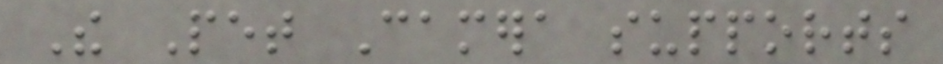The Pet Camera supports
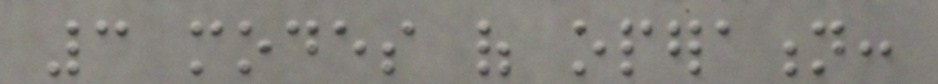3 modes of operation:
